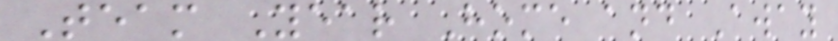Team Year Home and Away
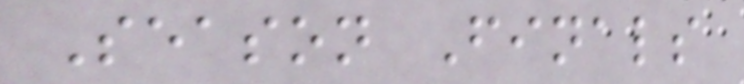Season Finals
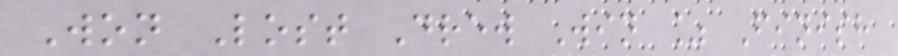Won Lost Drew Win % Finish
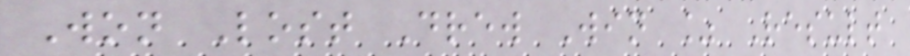Won Lost Drew Win % Result
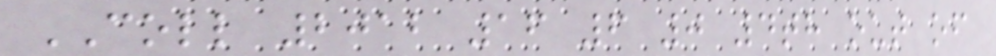COLL 2012 16 6 0 4th out of
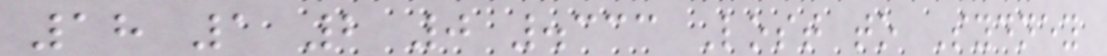18 1 2 0 .333 Lost to Sydney
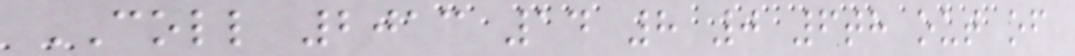COLL 2013 14 8 0 6th out of
